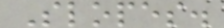Slopes.
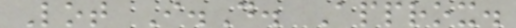Lot I.D. Approx.
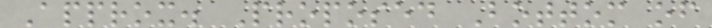Approx. Proposed Bottom of
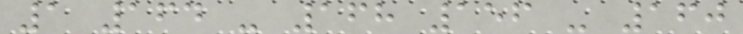1 164 - 168 156 - 160
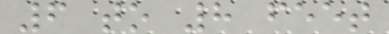6 to 8 feet
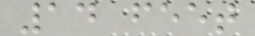14 feet
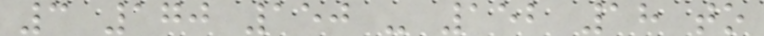3 170 150 - 152 18 to
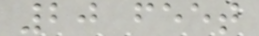20 feet
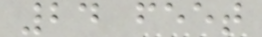24 feet
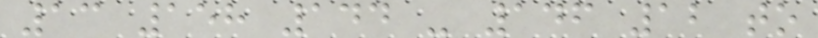13 158 144 - 146 12 to
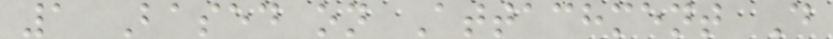1 Based on Attachment D
